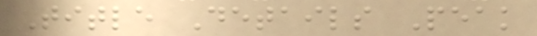Title Details Peak
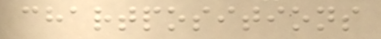chartpositions
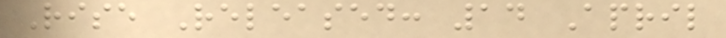Rise Released: 14 April
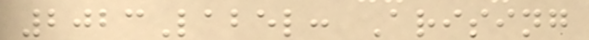2023Label: Arising
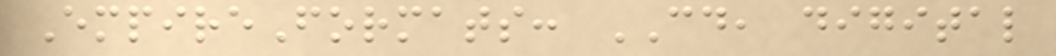EmpireFormats: CD, digital
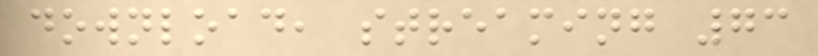download, streaming 73
